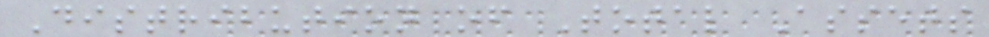Distribution of Total Assets
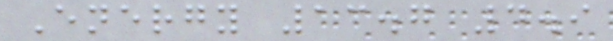Energy 13.7 4.9
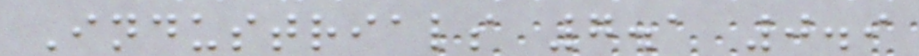Industrials 7.1 0.9
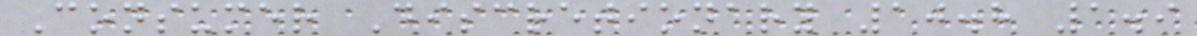Consumer Discretionary 10.8 1.9
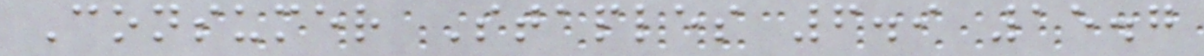Consumer Staples 6.9 15.7
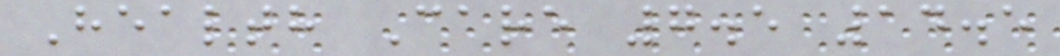Health Care 7.5 14.5
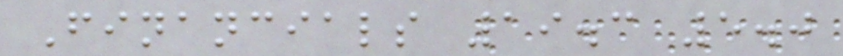Financials 19.3 5.0
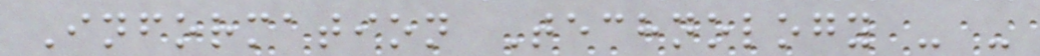Information Technology - -
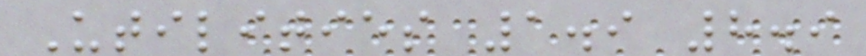Utilities 1.9 8.9
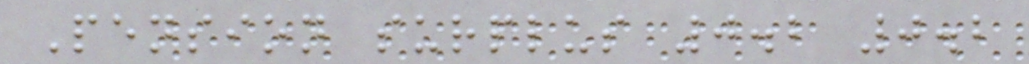Pension surplus 0.2 0.2
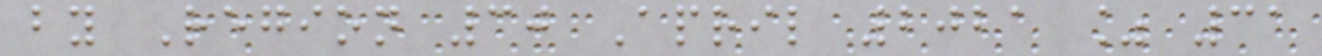by Region 30 April 2021 % 31
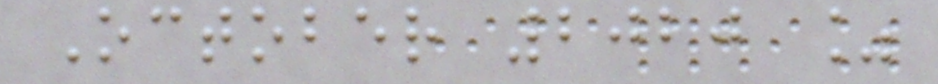October 2020 %
